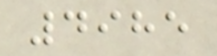4985
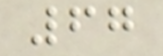67
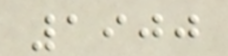1900
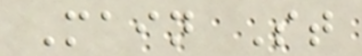Main St
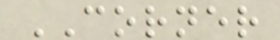CORNER
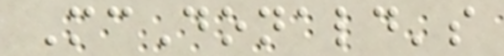McDonald's
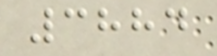3884
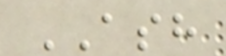ASH
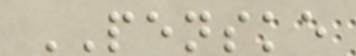PENSKE
